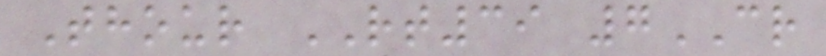Thour RT39 7CR
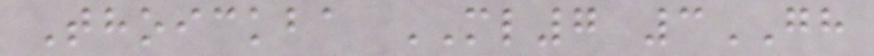Thoickba ML7 3GH
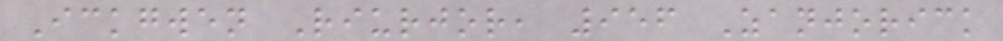Ickgwen Riurjor, 956 Zanjorick
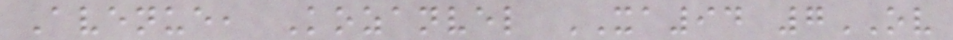Avenue, Kozanvel XA94 7OV
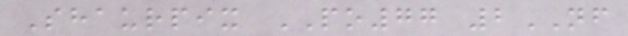Shaurpix PO77 2NF
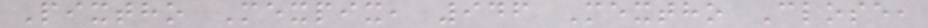Pixtho Mexpix, 946 Mextho Close,
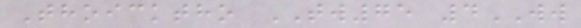Thoicktho TW75 4WW
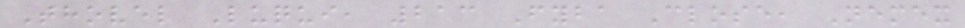Thovel Luqui, 213 Fyba Close, Nemex
